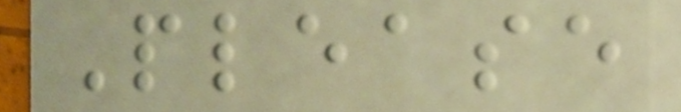Please
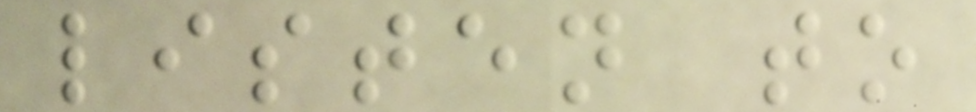listen to
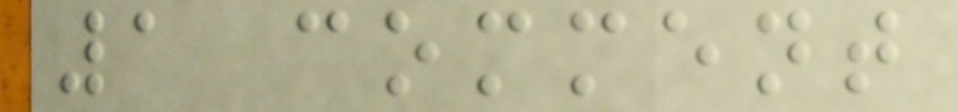1 comment
